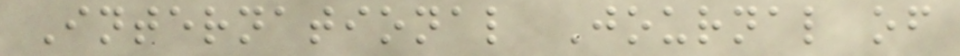International Journal of
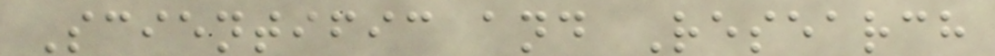Scientific and Research
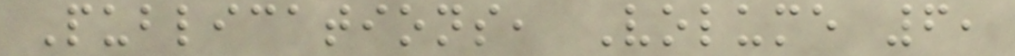Publications, Volume 6,
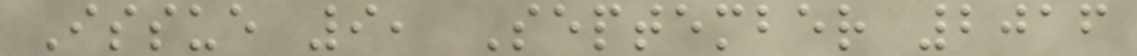Issue 9, September 2016
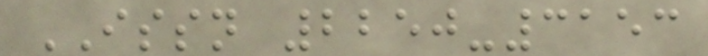ISSN 2250-3153
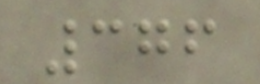376
